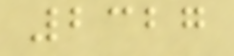2327
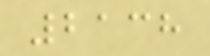2138
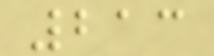213
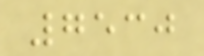7530
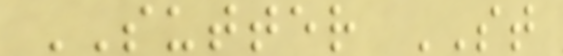SUTTER ST
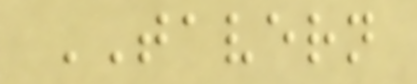TAVERN
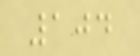104
